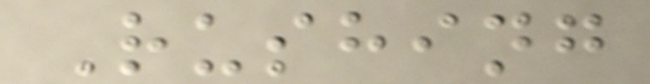Rushing
